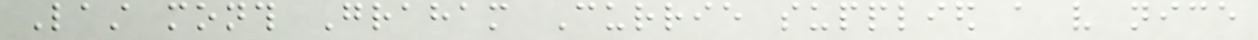Last month Graham Currie supplied a very nice
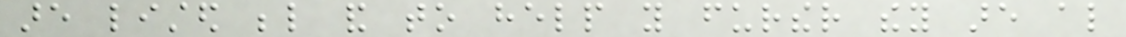are listed below and to help you further they are also
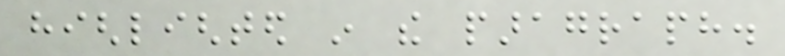highlighted in the paragraph.
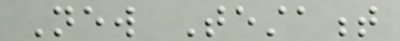New Testament
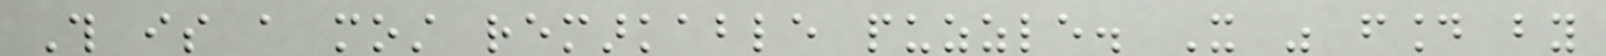This is a most remarkable puzzle. It was found by
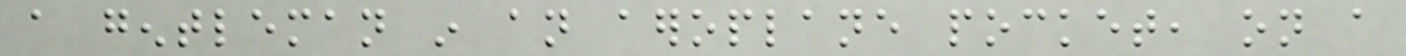a gentleman in an aeroplane pocket, on a
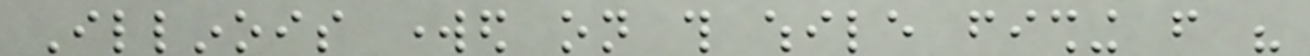Illinois worked on this while fishing from his
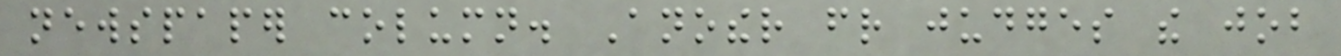newspaper column. Another friend judges the job
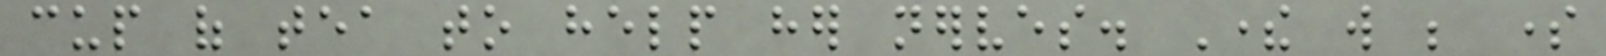cup of tea to help her nerves. There will be some
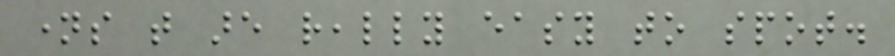names that are really easy to spot.
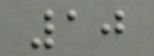10
